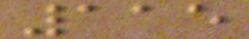115
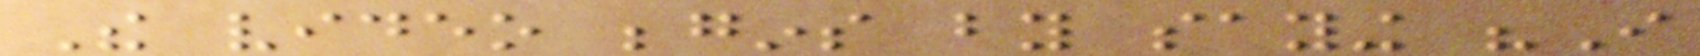The video begins by saying "I
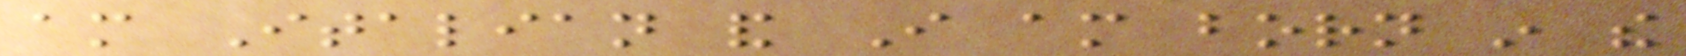am Italian and I am born in the
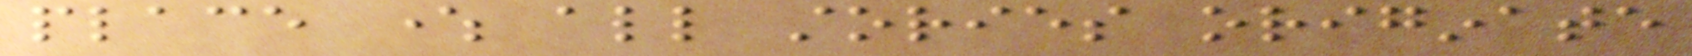place where all stories originate
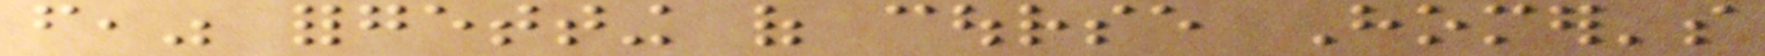from," forgetting of course Homer's
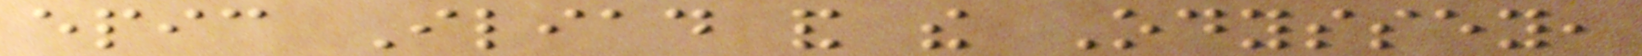epic Iliad and the Odyssey,
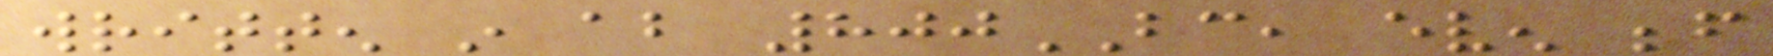written in about 800BC, even before
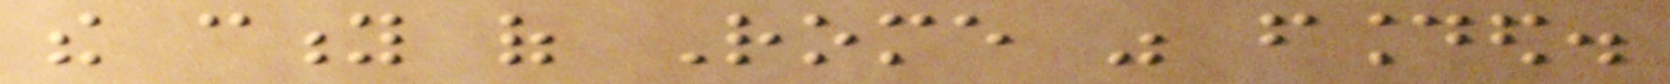the city of Rome was founded.
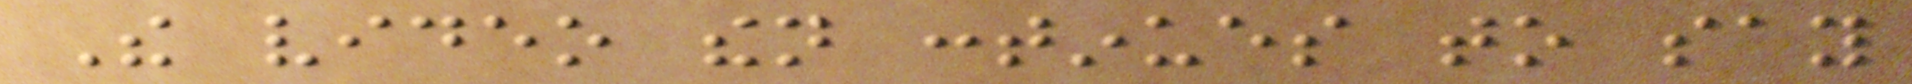The video then continues to say
